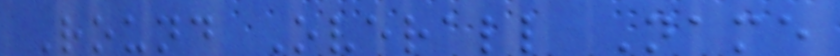Round Overall Name
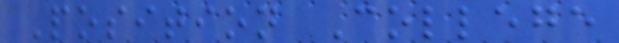Position College
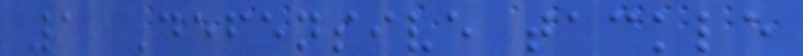1 Defensive tackle
